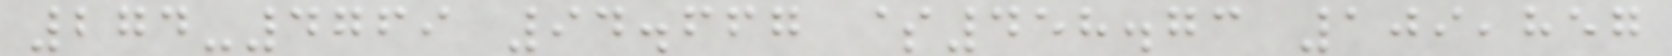274-4769 94.667 $458.73 109,857
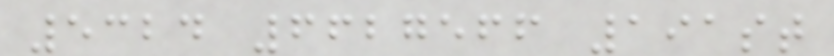5324 6627566 191st
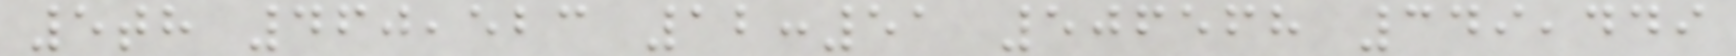5th 460,523 12:51 506568 349,449
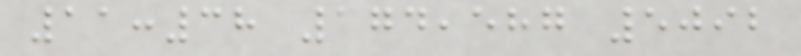11:38 174,587 5092
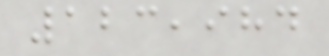123,984
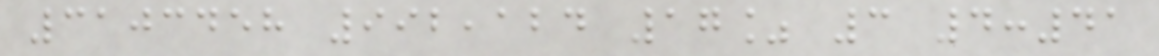3103458 992,124 17% 3 4:41
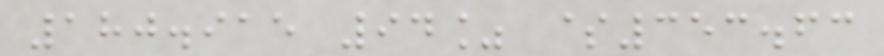180.915 94% $353.63
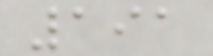191
